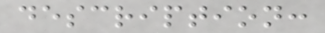description:
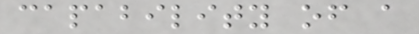capability of a
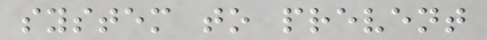system to prevent
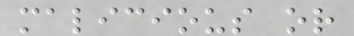malicious or
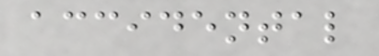accidental
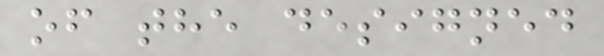of the designed
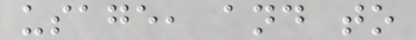usage, and to
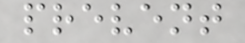prevent
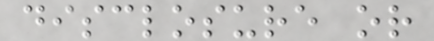disclosure or
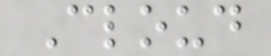Cloud
